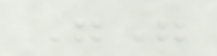""
